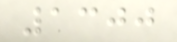1300
